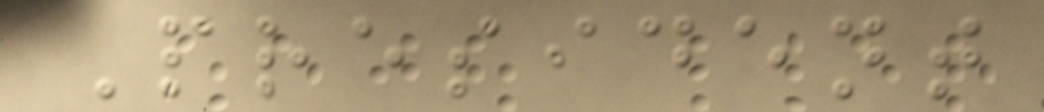President
